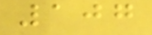107
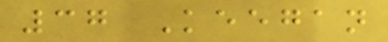37 Keegan
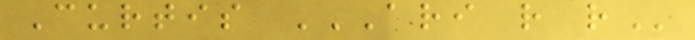Curtis ARI R R
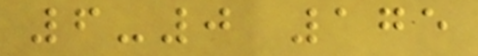6-0 175
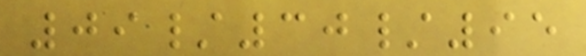09/30/95
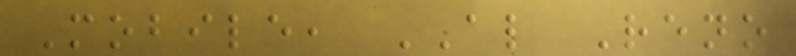Mobile, AL Reno
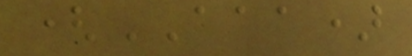(AAA)
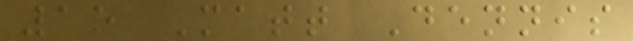15 Matt Dennis
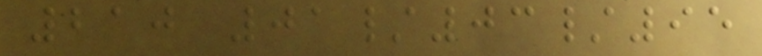210 01/03/95
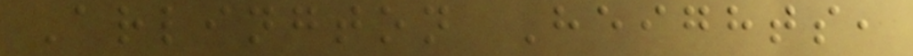Arlington Heights,
